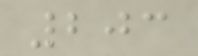203
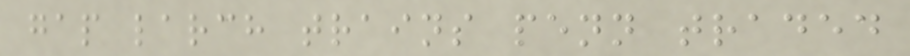gap larch trains penn traded
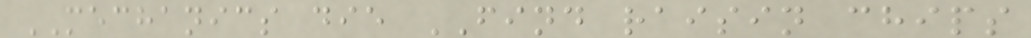MECHANICS die FIND raisin chips
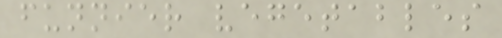funnier vegetables
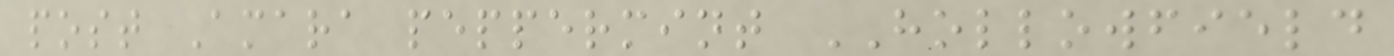post Amara peppermint HOLLOWFIELD
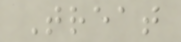Treat
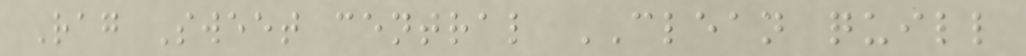Rag Sweet central CLEAN quill
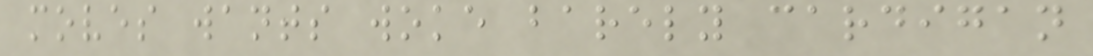moves wants woke barely cardigan
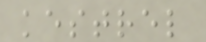kestrel
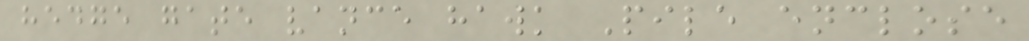hedge gate vance hawk Pile enclose
